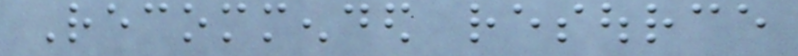Recommended resource
